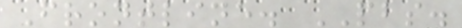Frontline. PBS.
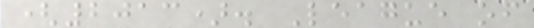(2013). League of
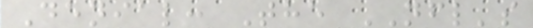Denial: The NFL's
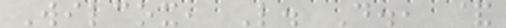Wilcox, L. D., &
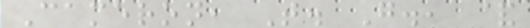Cameron, T. G., &
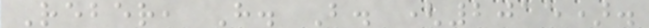Reber, H. B. (2015).
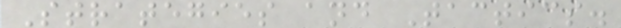Strategies and Tactics.
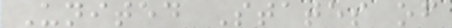United States of
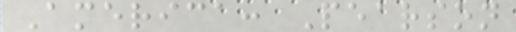America: Pearson
